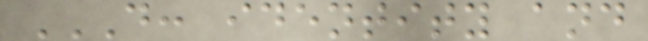D: IDENTITY AND
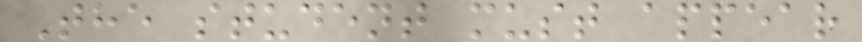The student must appear
